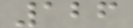126
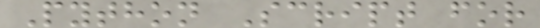Python Script for
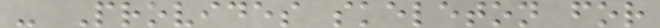- Provides skeleton for
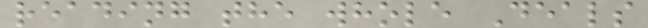reading the whole Deals
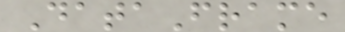DataFrame
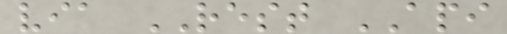via REST API
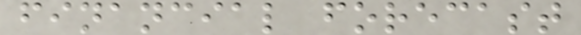financial forecast
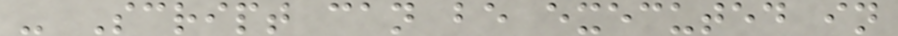- Script can be executed in
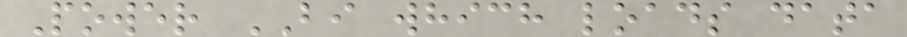Power BI which loads data
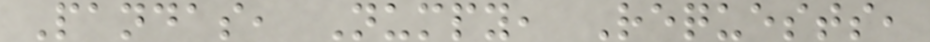Pandas, Numpy, Requests,
